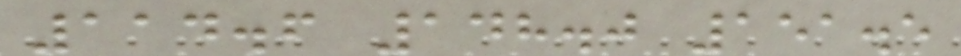114.6 148.0 151.5
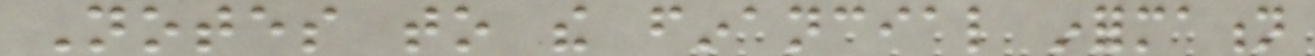Notes to the financial information
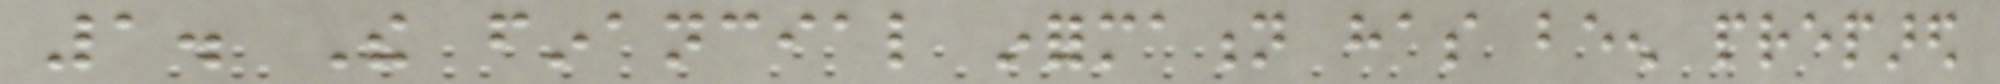1. The financial information has been prepared
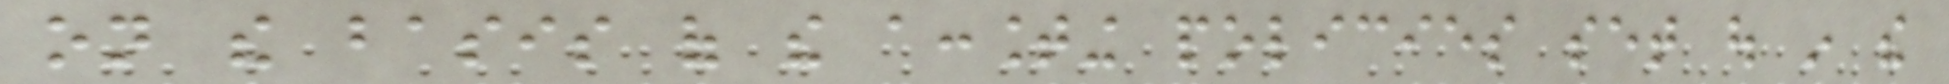on the basis of the accounting policies set out in the
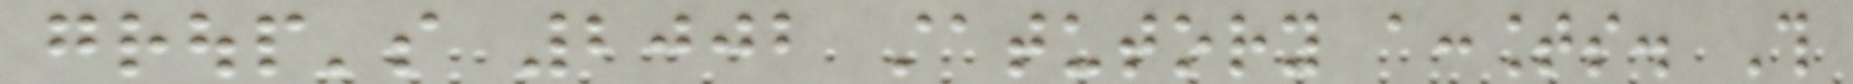group's 2002 statutory accounts. This
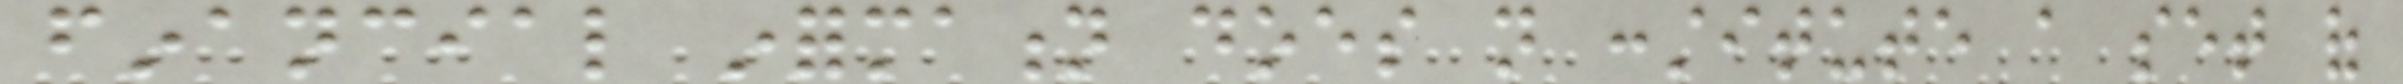financial information does not constitute a set of
